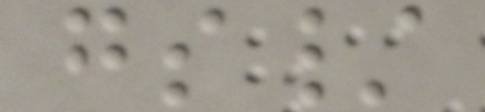gs/
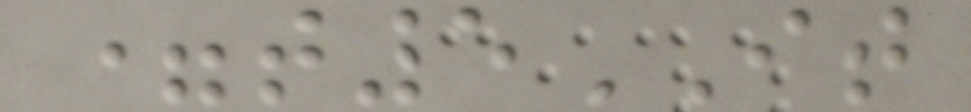=t5IT
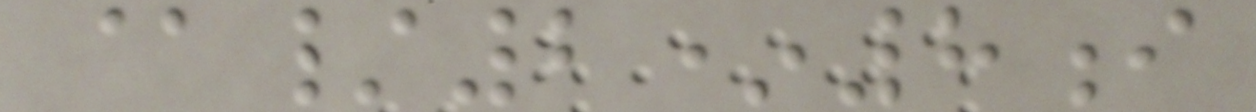@/2*8i
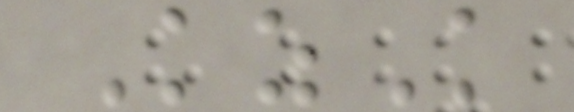KzK
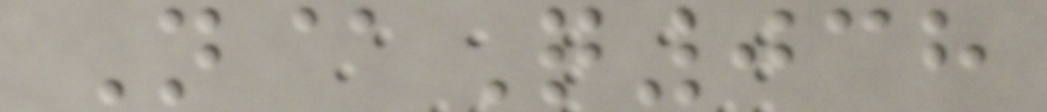N@Q038
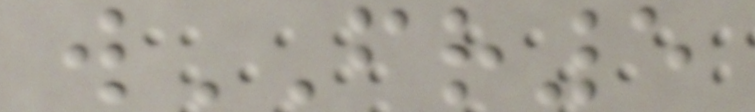wFR5
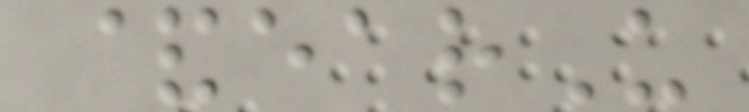&earU
